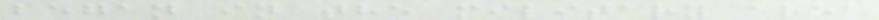began in the military area
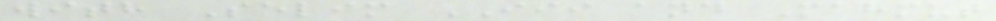with Selim III and Mahmut
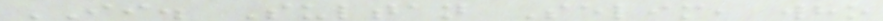II. Sultan Selim, who
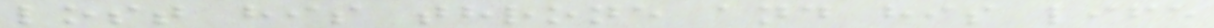lost his throne and his life
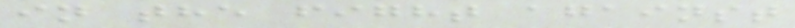in the fight against
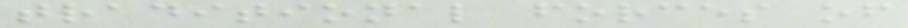traditional forces of
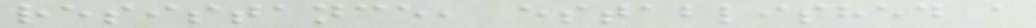resistance, established a
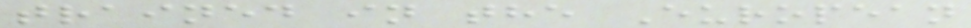trained in the European
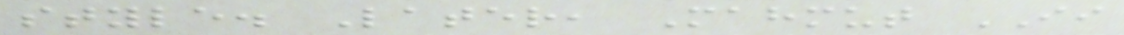style. Later, Mahmut II
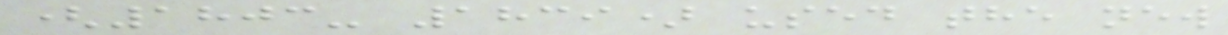(1803- 1839) used the new
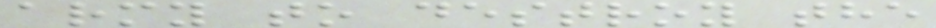army to destroy the
